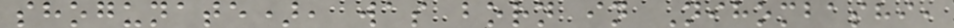shogunate), was born in Nihombashi,
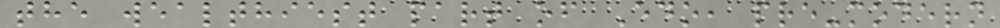the wealthiest part of Edo, pre-modern
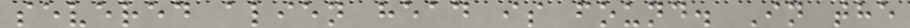severed alien head is found. In the
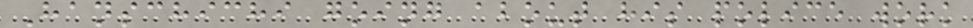Hanschichi going about his police work
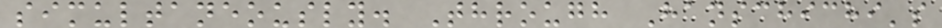simultaneously. Through Hanschichi's
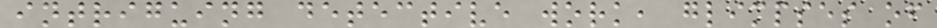intriguing detective work, glimpses of
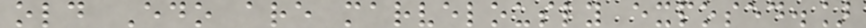old Edo are marvelously exposed.]
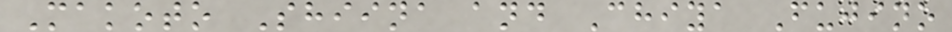Makoto Shiina and Chiya Fujino
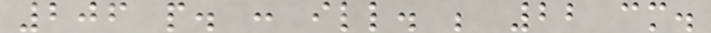206 p. : ill. ; 22 cm.
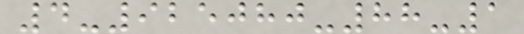4-925080-88-1
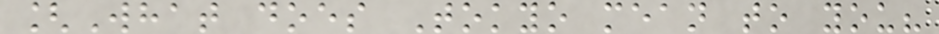[What does Tokyo mean to you?
